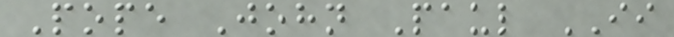Pope John Paul II
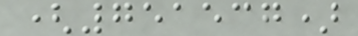(751537)
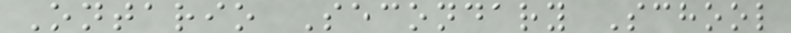Ontario Secondary School
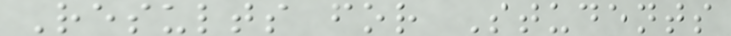Results for Students
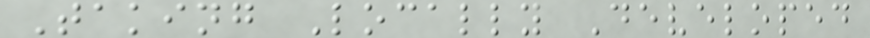Taking Locally Developed
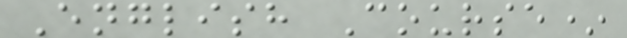English Course*
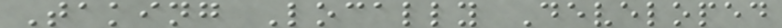Taking Locally Developed
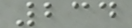234
